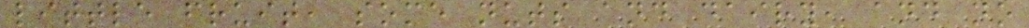little fruit, some nuts and dairy, and no
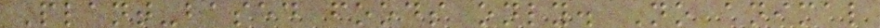Plant-based foods only. No animal
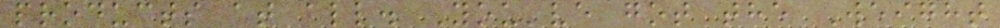products at all. You've got the Weight
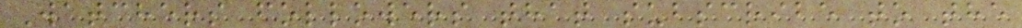Watchers followers that subscribe to the
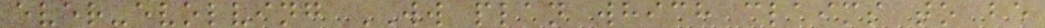ever-evolving WW plan which claims to be
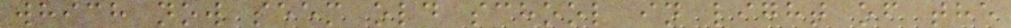which now seem old school in light of the
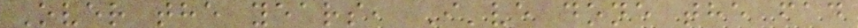Over the years, I've done the fad
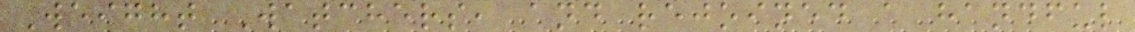Weight Watchers, and rejoined a handful
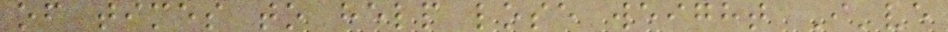of times to help lose weight I've
